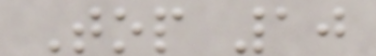Top 10
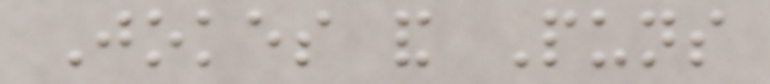Jokes and Puns
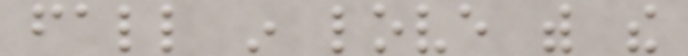fall in love with the
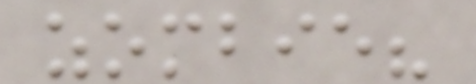zombie?
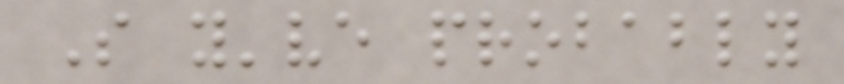So you've probably
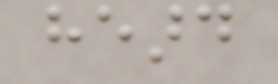heard
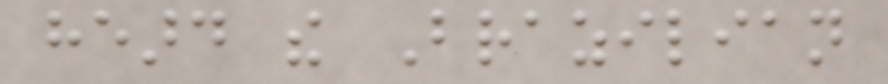heard the Brazilian
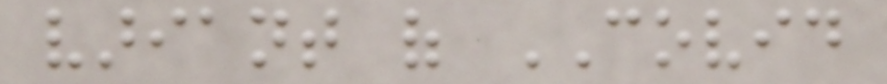variant of COVID
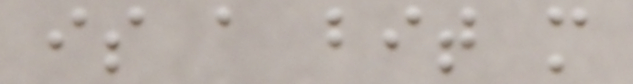is a bit more
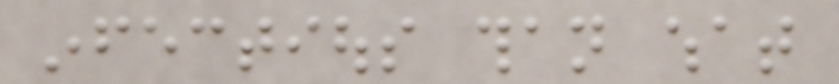infectious than what
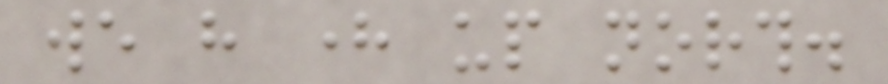we have here up north.
